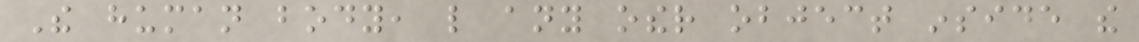The human body, like any other object inside the
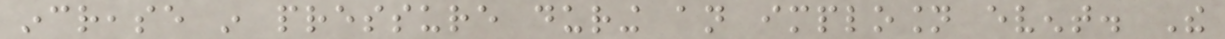increase in pressure during an implosion event. The
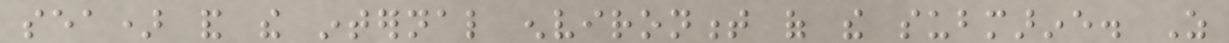sea) and the internal environment of the submarine. As
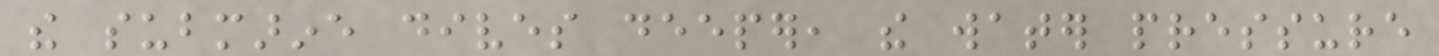the submarine dives deeper, the water pressure
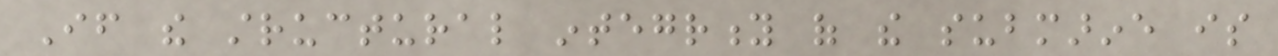If the structural integrity of the submarine is
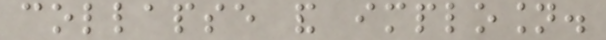collapse and implosion.
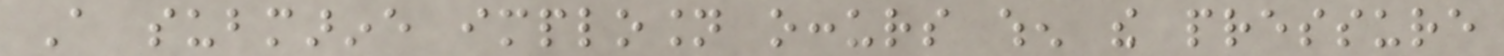A submarine implosion occurs when the pressure
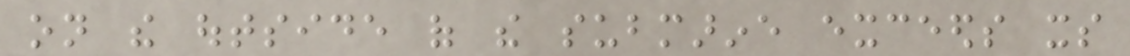on the outside of the submarine exceeds its
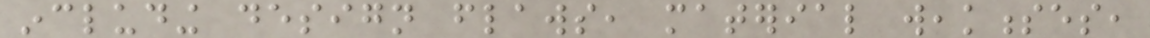including design flaws, material weaknesses,
